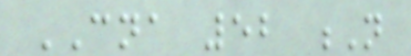CNA 52 N
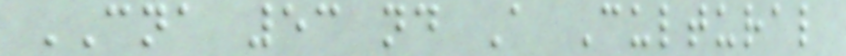CNA 53 nd A Cultural
